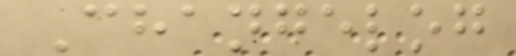Changelog
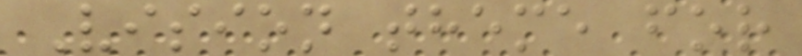Vision theme for
